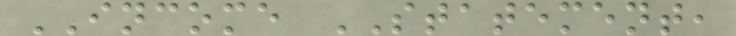INCOME STATEMENT,
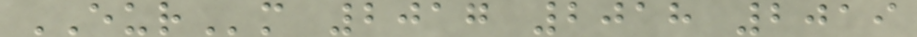EURm 2017 2018 2019
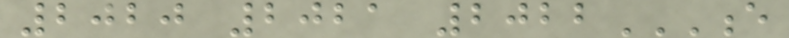2020 2021 2022E
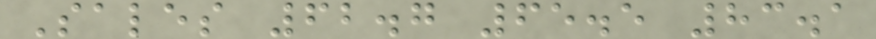Sales 62.7 65.5 83.1
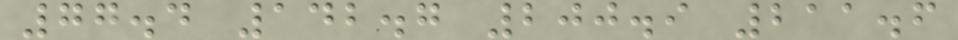77.4 142.7 200.9 211.6
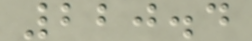220.4
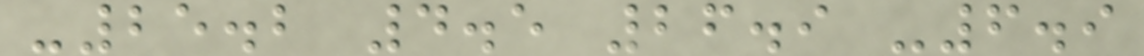-25.2 4.5 26.9 -6.9
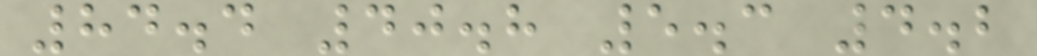84.4 40.8 5.3 4.2
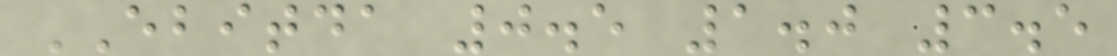EBITDA 0.5 1.0 3.5
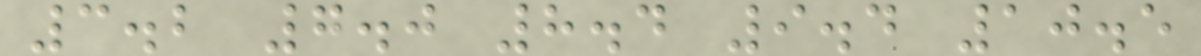3.2 7.0 8.4 9.4 10.5
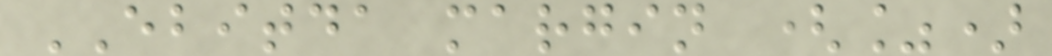EBITDA margin (%)
